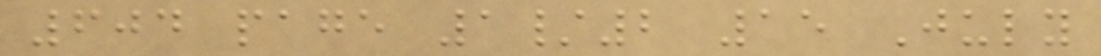604 page 1/2 15 July
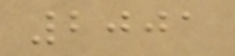2001
